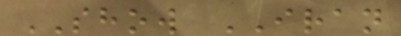SHOW IRAN
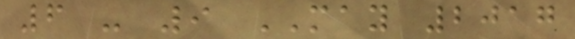6 - 9 MAY 2017
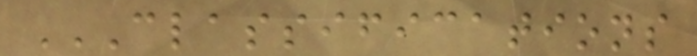CLASSIFICATIONS
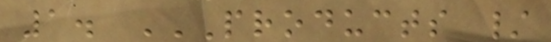1. PRODUCTS /
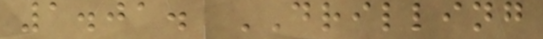1.01. DRILLING
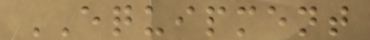EQUIPMENT
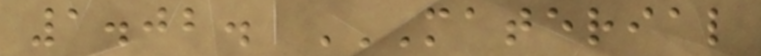1.02. MATERIAL
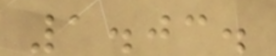1.03.
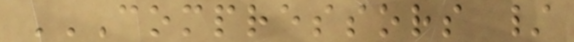COMPRESSORS /
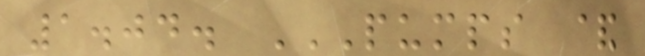1.04. PUMPS &
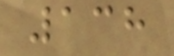138
